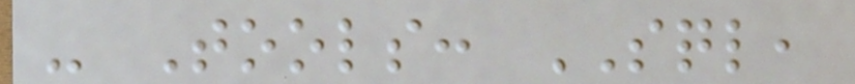- Tools: SQL,
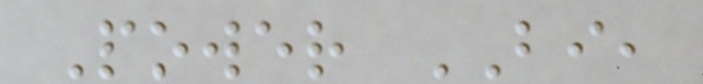Power BI,
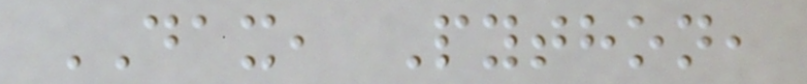DAX, Python,
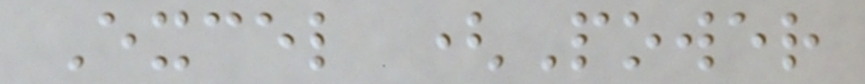Excel (Power
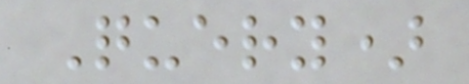Query)
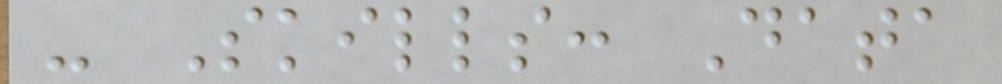- Skills: Data
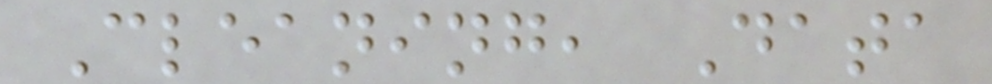Cleaning, Data
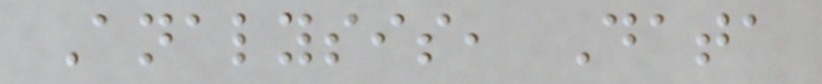Analysis, Data
